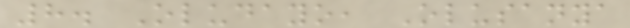8. Oludayo, Olusanya
